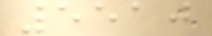5510
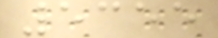5355
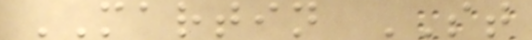MARTIN ST
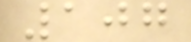107
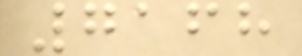7168
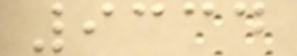9334
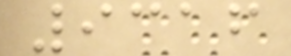9316
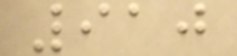910
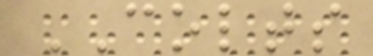COLTS
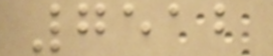7512
